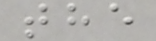the
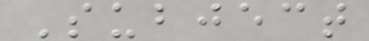Subject
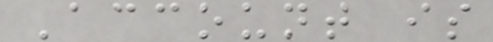Account is
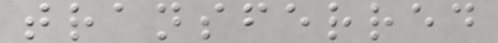transferred
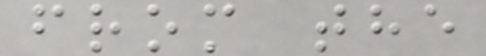from the
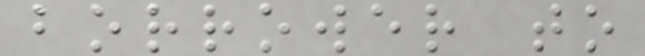borrower to
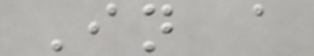In a
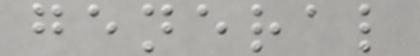general
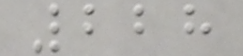228
